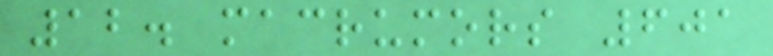12. macrumors 601
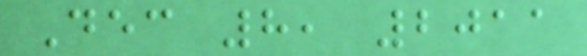Dec 8, 2011
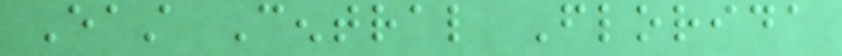East Central Florida
